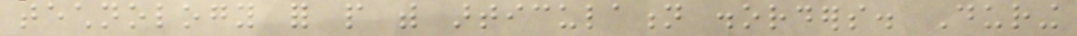technology for people with articulation disorders. During
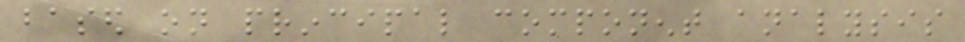based on principal component analysis
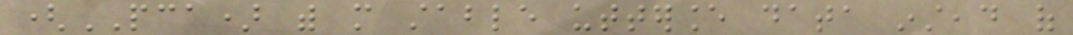(PCA) with more stable utterance data instead of
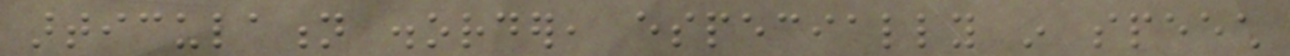articulation disorder, especially in speech
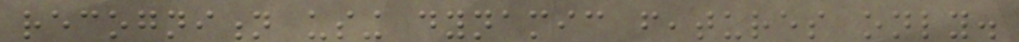recognition using dynamic features only.
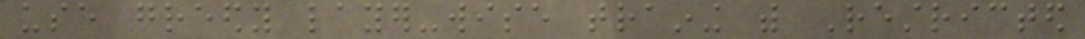use greedy layer-wise training with Restricted
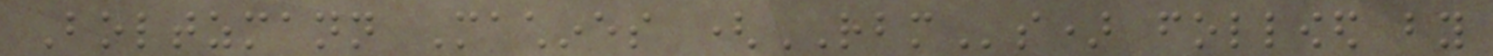Boltzmann Machines (RBMs) followed by
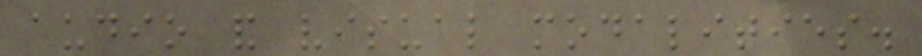audio and visual modalities.
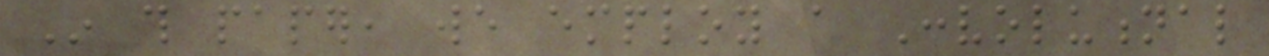In this paper, we employ a Convolutional
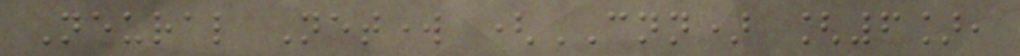Neural Network (CNN) [6],
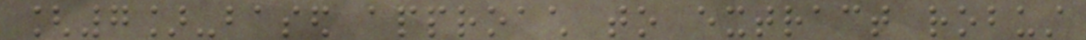[7]-based approach to extract robust
